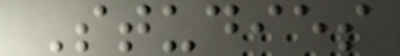Studies
